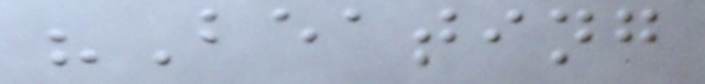"Beating
